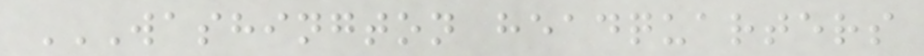WASHINGTON HEADQUARTERS
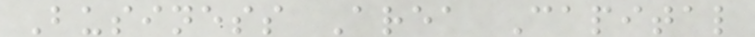Business Area Capital
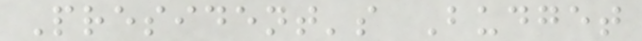President's Budget
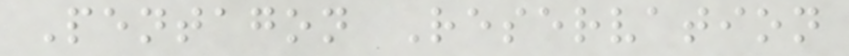Pentagon Reservation
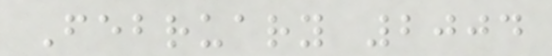February 2004
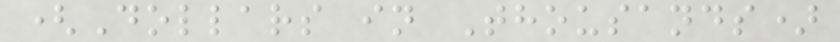(Dollars in Thousands)
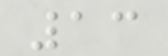13
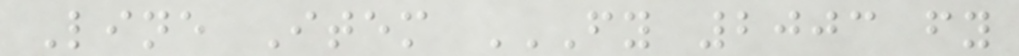Line Item FY 2003 FY
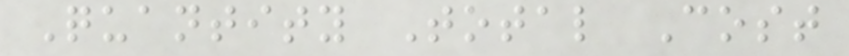Quantity Total Cost
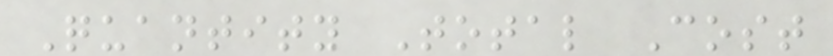Quantity Total Cost
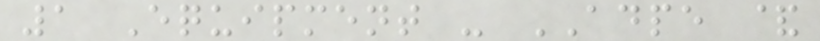1 Equipment - ADPE &
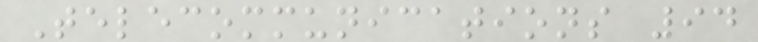Telecommunications 94
